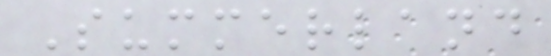Summerland
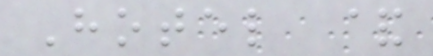Hotel &
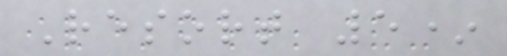Resort 5*
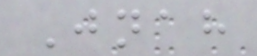Jnah
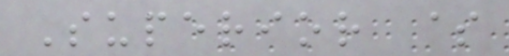Superior $
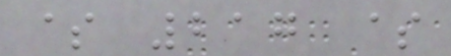$ 217 $
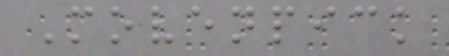Movenpick
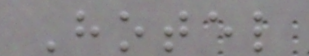Hotel
